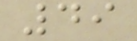49
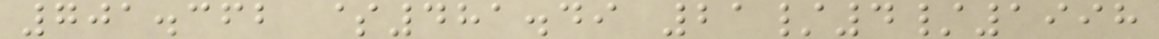701.362 $481.49 21/4/1998
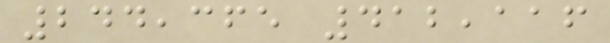244,365 412,116
